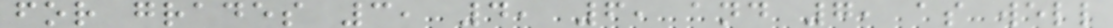for grades 3, 4, 6, and 7, as well
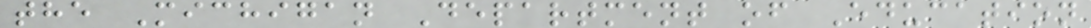the Michigan Department of Education
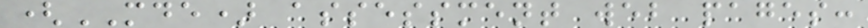(MDE) assessment web pages:
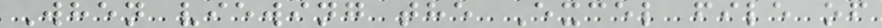When viewing the Excel file of
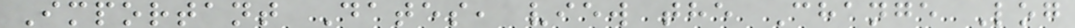Important Dates, view the Change Log
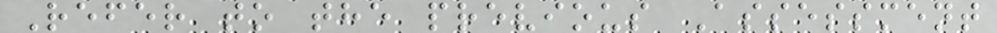Refer to the previous Assessment
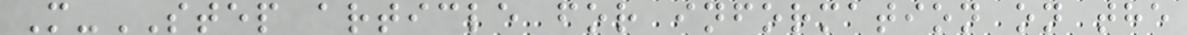M-STEP article for information on the
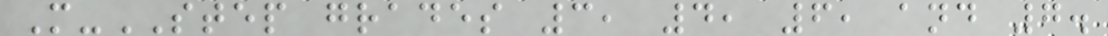M-STEP grades 3, 4, 6, and 7.
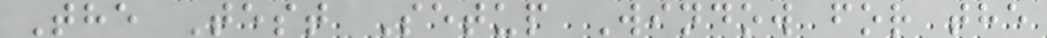The Test Setup Window for the
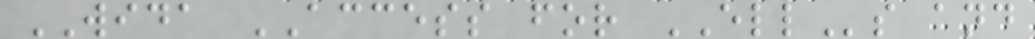WIDA ACCESS for ELLs and
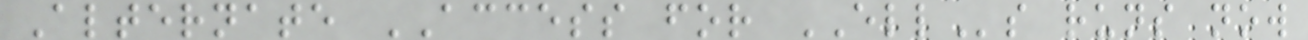Alternate ACCESS for ELLs runs now
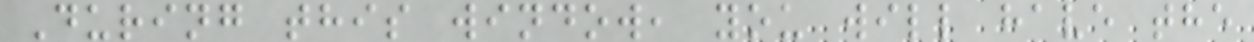During this window, you will have the
